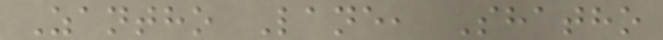Zantho Lane, Shatho
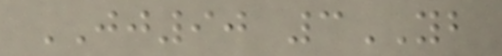JJ90 3YB
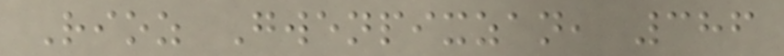Rioz Gwenpixzan, 386
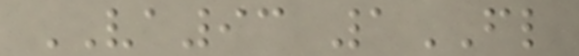VA93 1FL
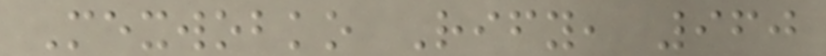Mexwobko Rify, 960
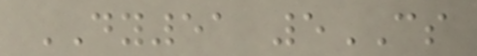DY51 5CS
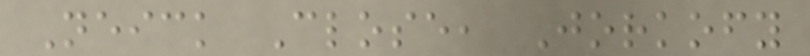Neick Close, Jorkofy
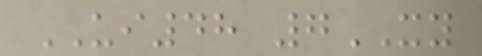UI48 7XY
